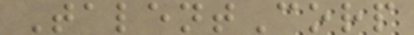TalentCorp
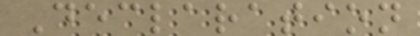Declaration
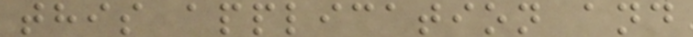this application and
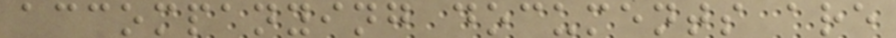accompanying documents are
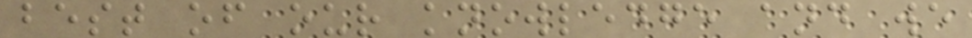best of our knowledge and we
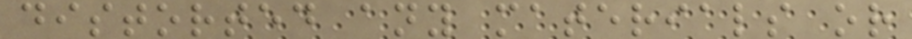distorted any materials or
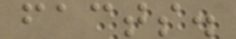facts.
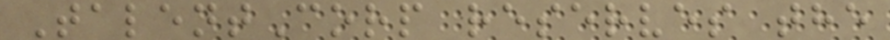TalentCorp reserves the
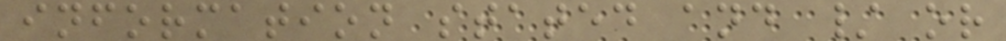information stated and / or
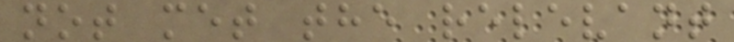not met the relevant
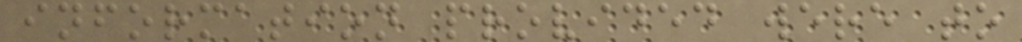information provided were to
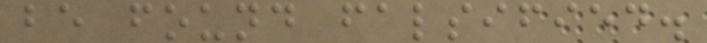be found falsified.
